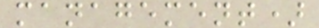management)
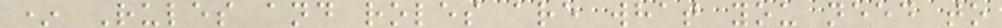* Rules and roles are what you need to
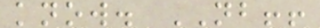know. NB!!
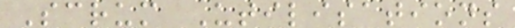Scrum Utilisations
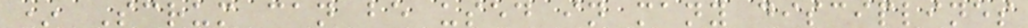* Scrum can be used in many disciplines
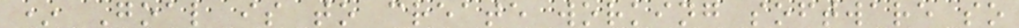* Goal is to create working software so
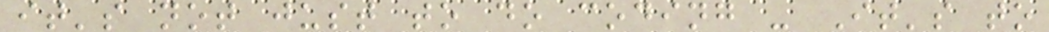it's not just to do coding - It's to
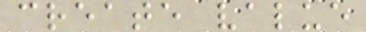create value
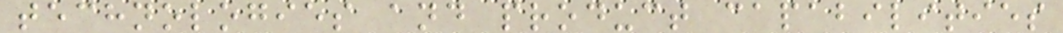technologies and product capabilities
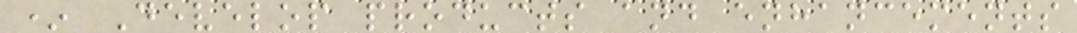* Develop products and enhancements
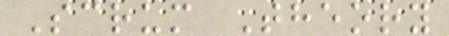Scrum Theory
